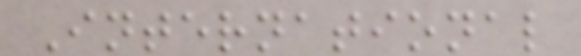International
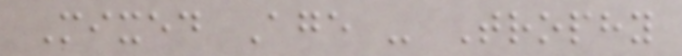Mixed Age - Trophy
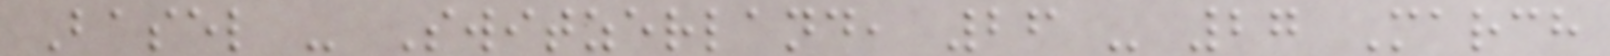Basel - Switzerland, 26 - 27 March
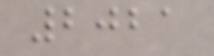2021
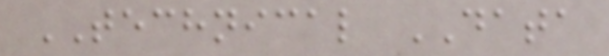TECHNICAL DATA
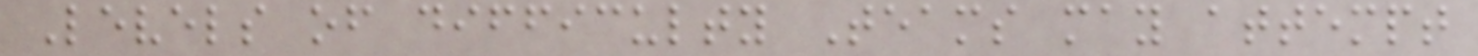Levels of difficulty Teams may attempt
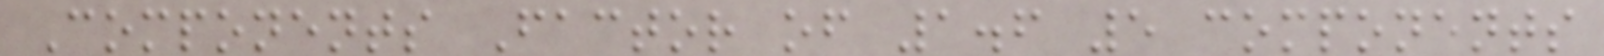Components Factor of 1.6 5 components
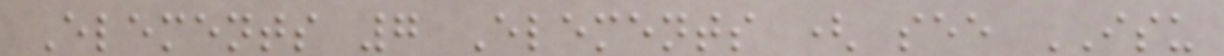Elements 7 Elements ( see ISU
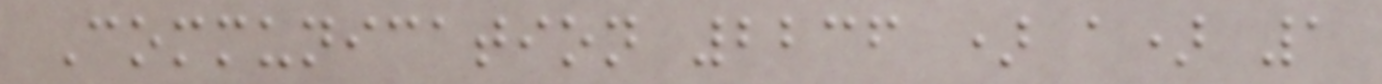Communication 2236 ) a) 1
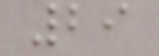29
